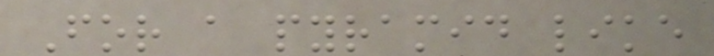For a pyramid like
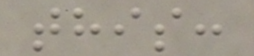this:
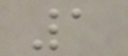1
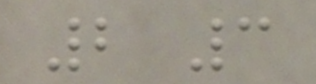2 3
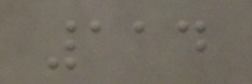114
